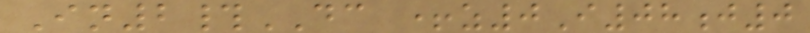In2#DC +z0I08j0
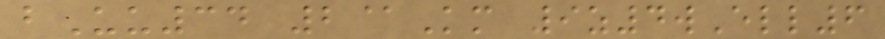bUu34 2@Km 9z4wEll6
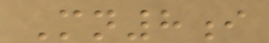Mn8i
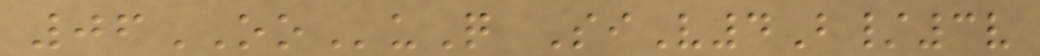06OOuQ SiV4B/3v
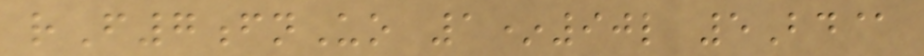rF7fnUo 1*90l 5Bd@
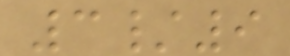3/9
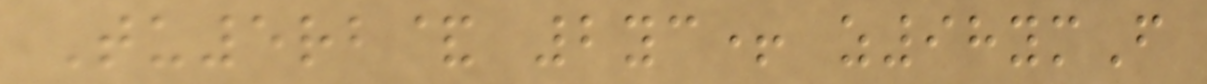Tu5rb& 2yc+ z98ymF
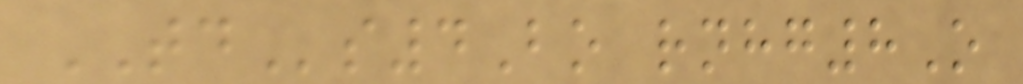TDs4Bo rnhg8O
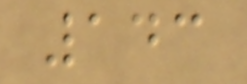143
